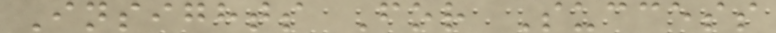Insights For Success
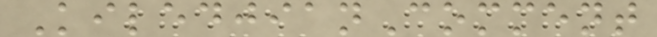KiledjianComment
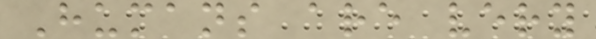Humans are very
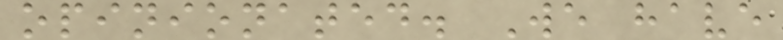opinionated. We have
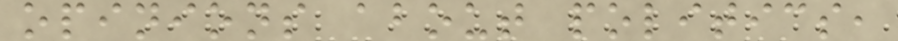opinions about politics,
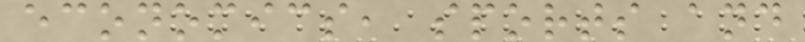economics, sports and
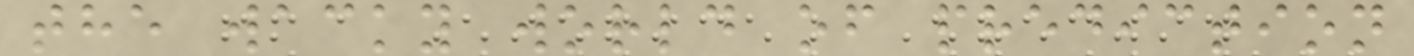the wacky world of prediction
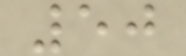50
